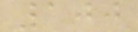100
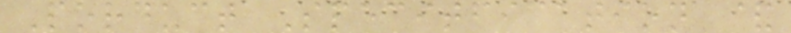Porduct Specitfication &
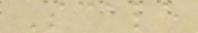Scale
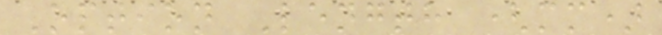Option Length (mm)
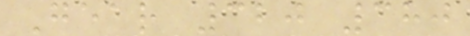Gear 320 380
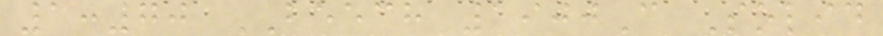1:70 BEECH 1900C Solid
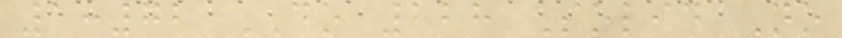1:72 DO 228 Solid No
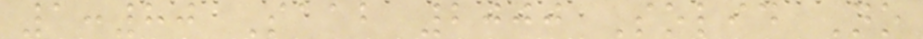1:80 Saab 2000 Solid No
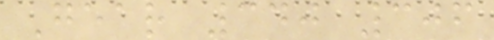Gear 340 306
